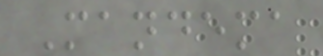Mandema
